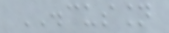DISCUSSION
